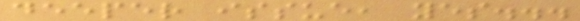deeper issue, yes...
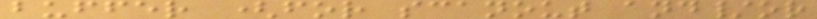buffer (for scanout and/or
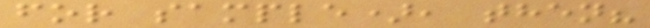for sample), then?
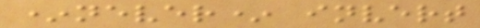*never* invert
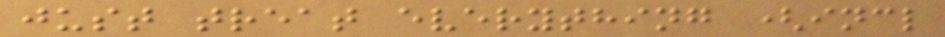just treat everything (incl
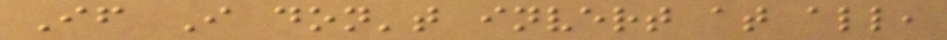If I don't invert at all,
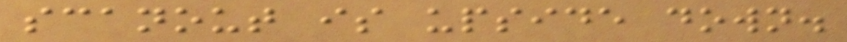scanout is upside down.
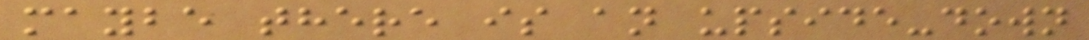maybe there is an upside-down
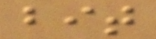bit
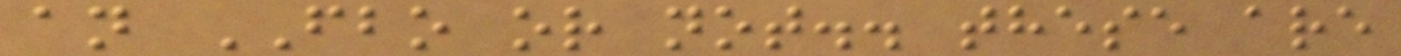an FBO or not.. these are
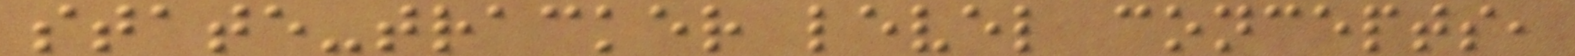state-tracker level concepts,
